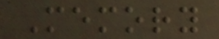Memory
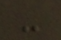-
